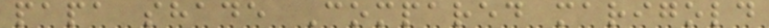papa shade Compared marigold
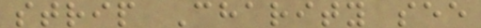strip Charity see
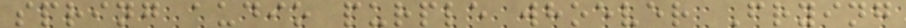spring audio purple whoever Frying
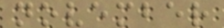november
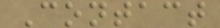Contact
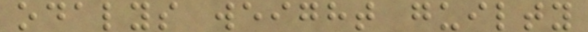odalys weight guilty
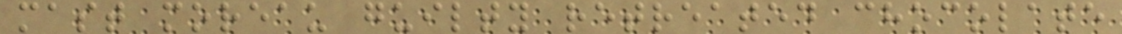mast moreau guilty retreated chocolate
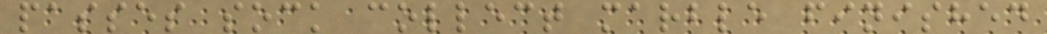passes sock collect marble finished
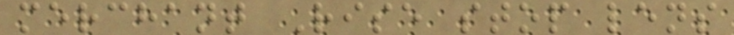merchant Rise stop lens
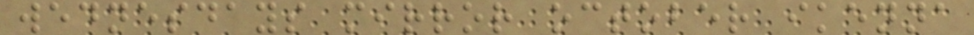wednesdays mirror october ikenna
